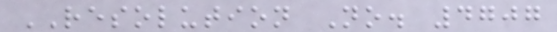RESOLUTION No. 4707
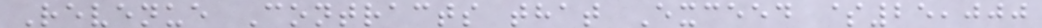Revenue Contracts that Exceed $25,000
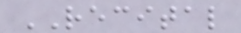RECITAL
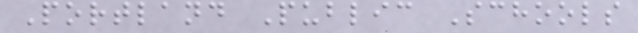Portland Public Schools
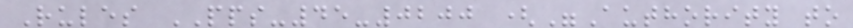Rules PPS-45-0200 ("Authority to
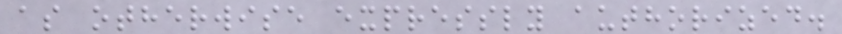as otherwise expressly authorized.
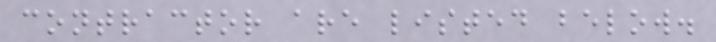contractor are listed below.
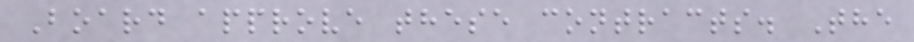Board approve these contracts. The
